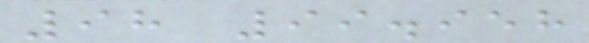98 99.958
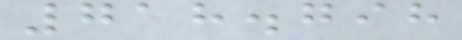718.798
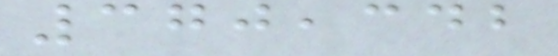370,342
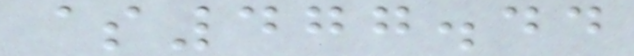$477.44
